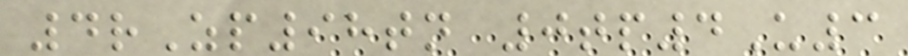4rZp98tn 0tp4U3
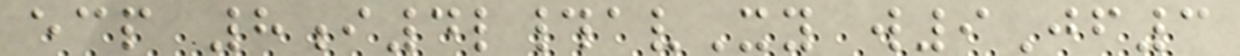ecp 8i4l#avXy w9Jf3
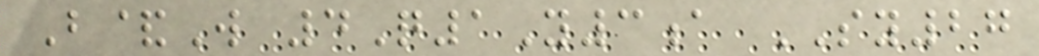B&W 4Q1Y3a SY27
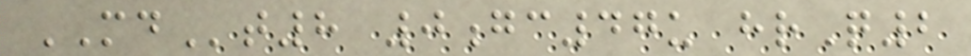MDt8 0gc47u hrQ2
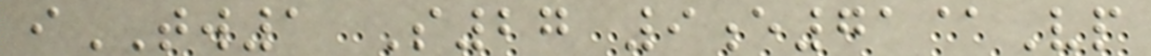iTW1 S27 9e71@Vp
